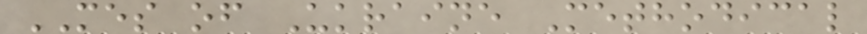MES of Ukraine Methodical
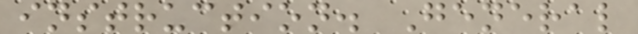instruction. General
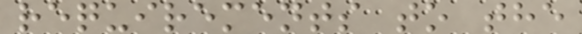requirements to the
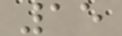15
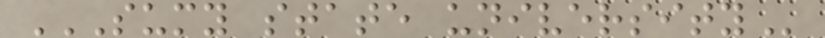SUMY STATE UNIVERSITY
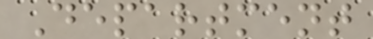Department
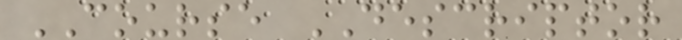COURSE DESCRIPTOR
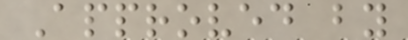Approved by
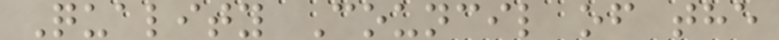Quality Council of the
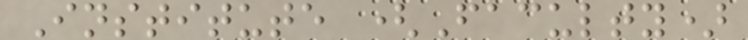Institute (Faculty)
